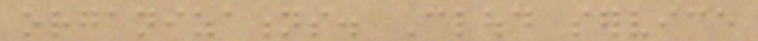organizations. Cloud service
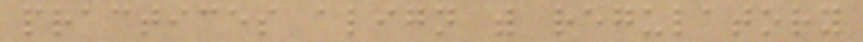practices align with regulatory
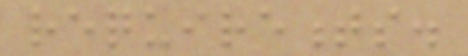requirements.
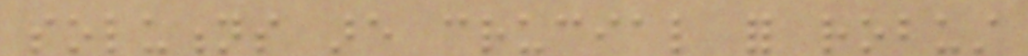solutions are crucial for robust
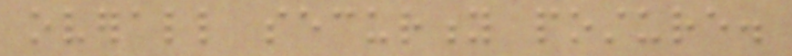overall security posture.
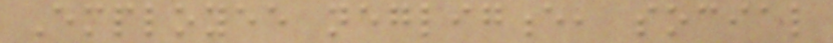Employee negligence, social
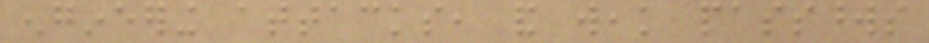engineering attacks, and weak passwords
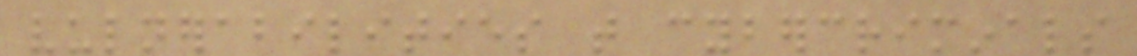vulnerabilities that cybercriminals
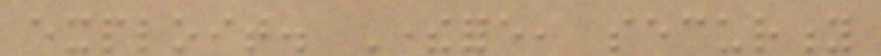exploit. Therefore, security
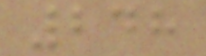248
